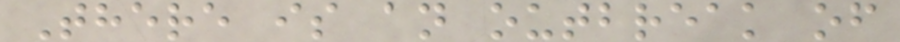There is an outbreak of
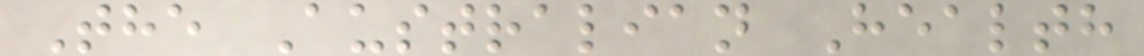The Australian Health
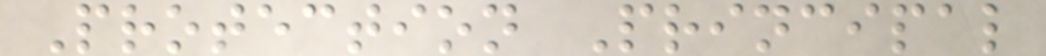Protection Principal
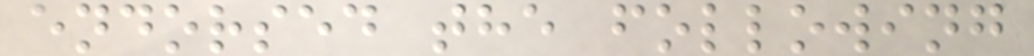endorsed the following
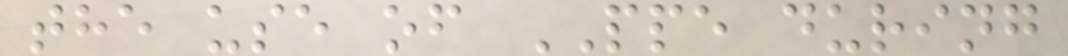the use of PPE during
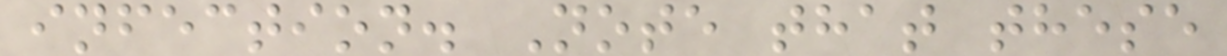infection. Note that these
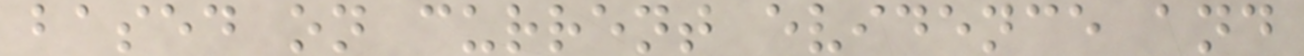based on current evidence and
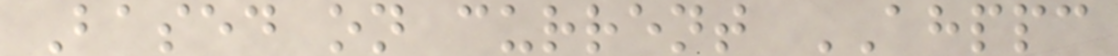Based on current AHPPC
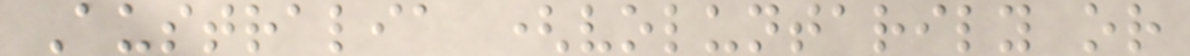Australia (voluntarily or
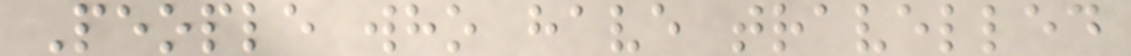People who have travelled
